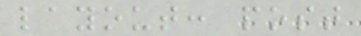layout: post
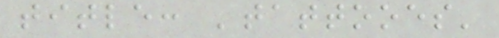title: 'tattooes'
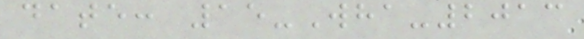date: 15-Wha-2013
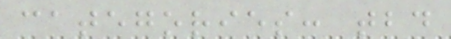categories: tbd
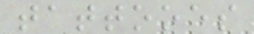tattooes
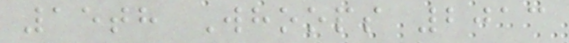15th Whoops 2013
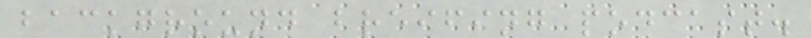background breifing podcast.
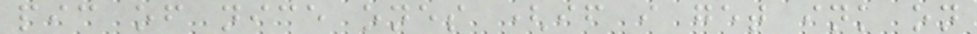pic of nice ones (if i get ink on
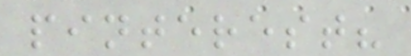pinterest?
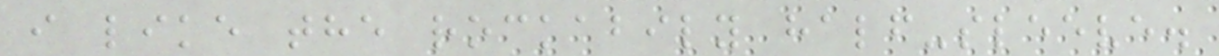i like the rockabily half-sleeve.
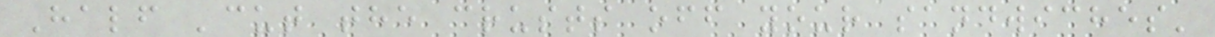Half 'cut the crusts off your sandwiches'
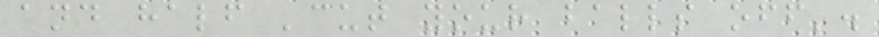and half 'cut your balls off'.
